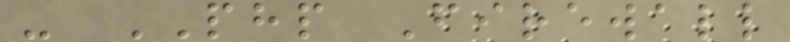- PHP Firewall
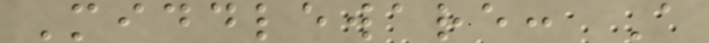Middleware: A
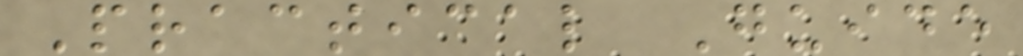Practical Guide
